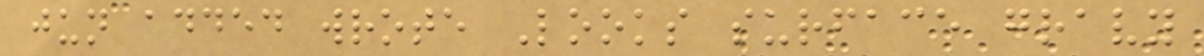jun added wrote Looks surface gravy
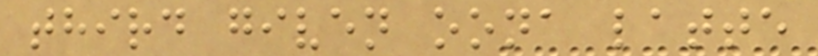third given oona latte
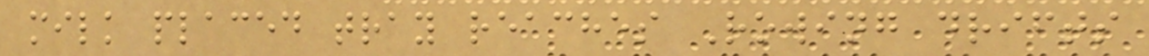milk placed tray reaches Rowing drifts
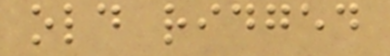old ridged
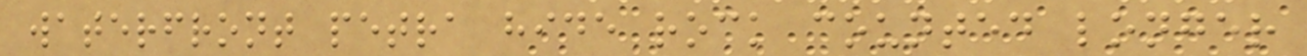waterfront petra hide rock counted longer
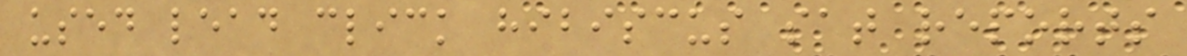used lead click hibiscus sat reports
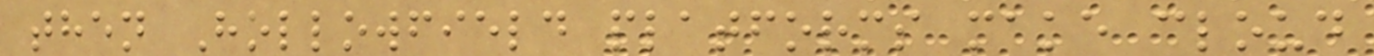then Hollowfield platforms make cloud
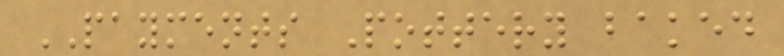PAYMENTS Pottery baked
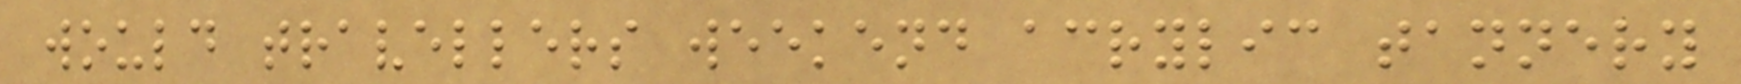would travellers weekend acrylic tannery
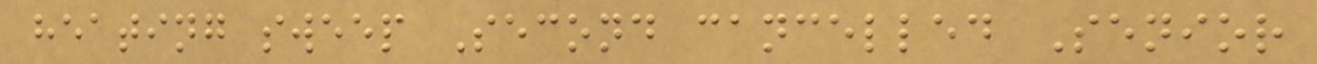heating sweep Second cancelled Senior
